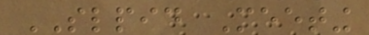SLPID Meeting
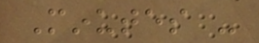Minutes -
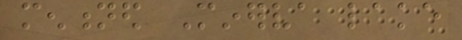mentioned Minerva lake
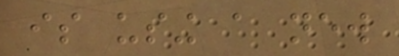is using a new
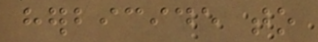herbicide to
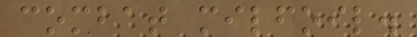combat milfoil.
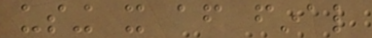using it after final
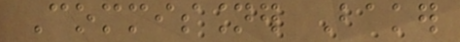Commissioner Baker
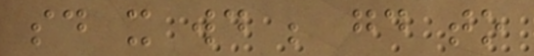said it would be good to
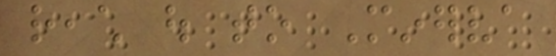reach out to Minerva
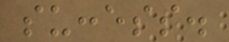success.
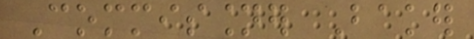Commissioner Baker
